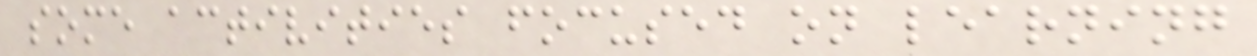some activities focused on learning
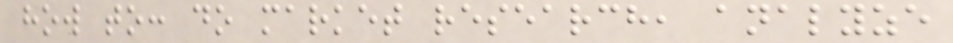how to: do market research, analyze
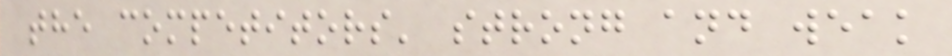the competitors' strong and weak
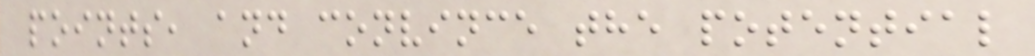points, and convince the potential
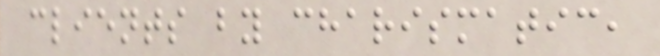clients by charismatic,
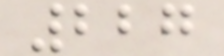227
